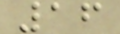16
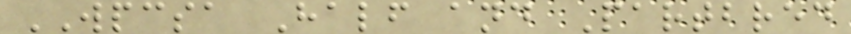WPCSA Half and Partbred
